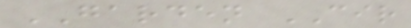GARDEN CIR
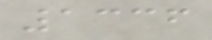1336
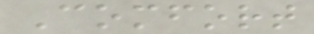Comfort
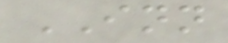INN
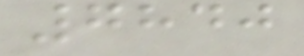7840
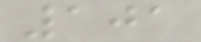101
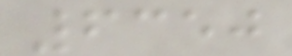6350
